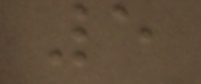5
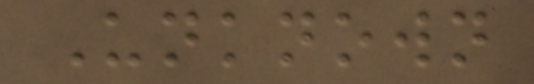Unknown
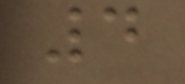4
